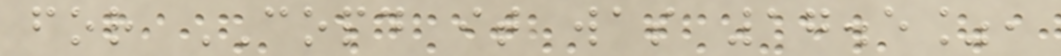for COPD it was 17.5%,
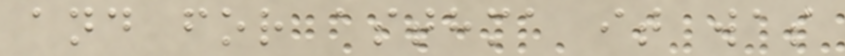and for asthma it was
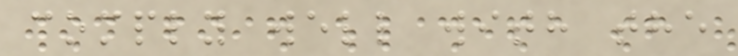comply well with the
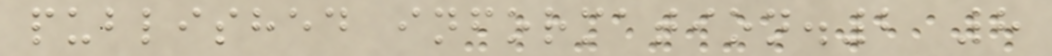published information.2 8
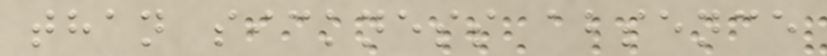than sickness absence
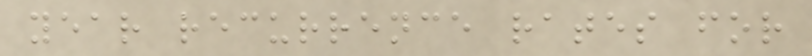year recurrence rates for
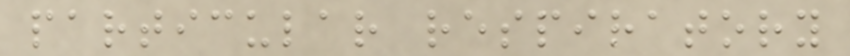particular respiratory
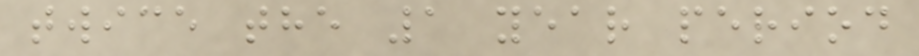twice the 1 year period
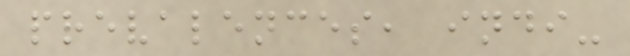prevalences, indi-
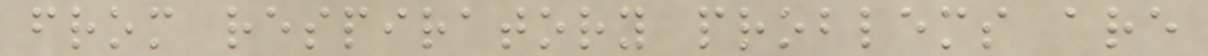from respiratory problems are
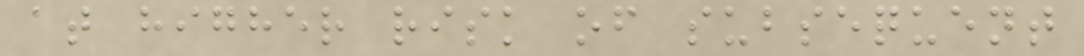at higher risk of subsequent
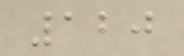120
